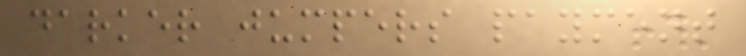darker jumpers payment
